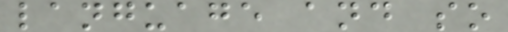language and so
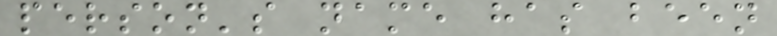person's name has been
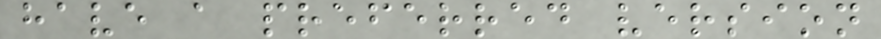have a preferred version
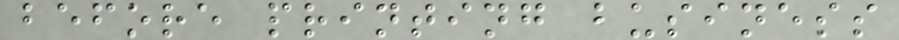before printing business
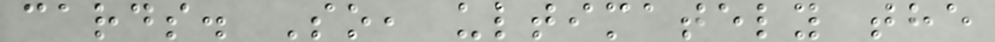cards. So, ultimately the
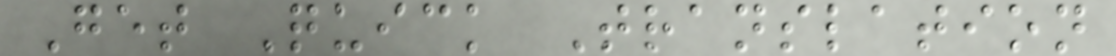Get Quick Translation
